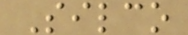Silco
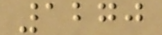1270
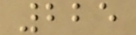225
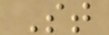St
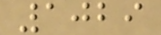1029
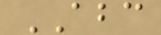ABC
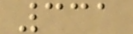331
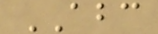ABC
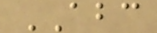ABC
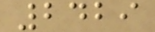2429
